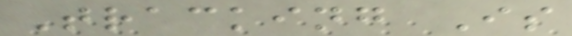Tracking Is
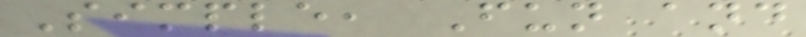Simple, Fun and
